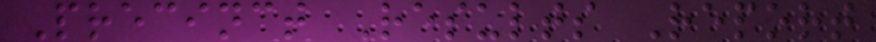Precinct Results Report
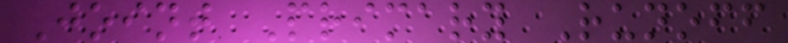Joint Primary Runoff
